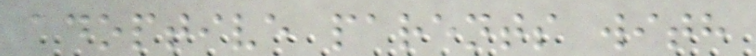adoptive parents with
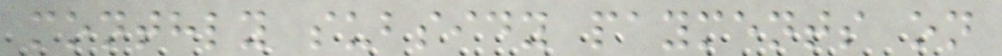monthly subsidy payments on
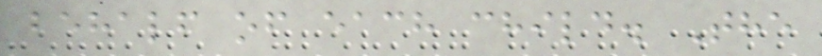behalf of each child. The
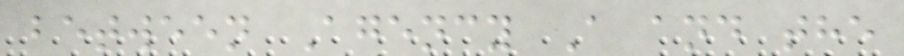between Agency A and the
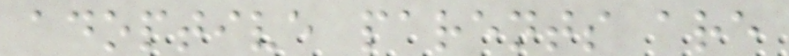adoptive parents are
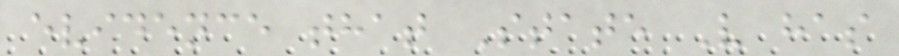evidence that State V has
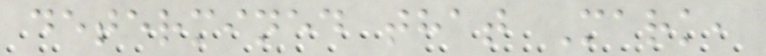determined that Mark,
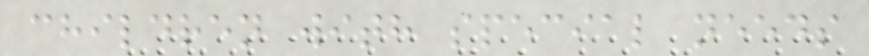children with special needs
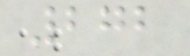272
